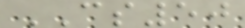CS50
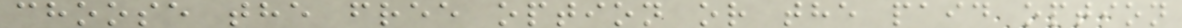choose the free option or the paid option
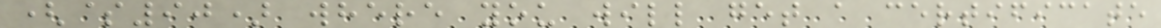($90) where you will get a certificate
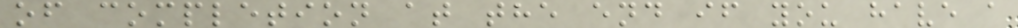of completion at the end if you have a
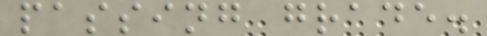passing grade.
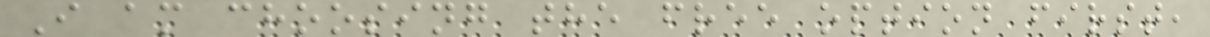I am choosing the free option first,
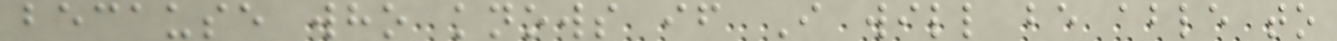because who knows if I will be able to
